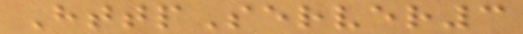HttpServer3
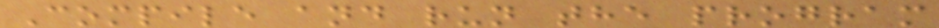Compile and run the program
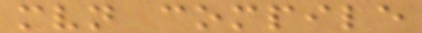mvn compile
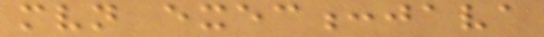mvn exec:java
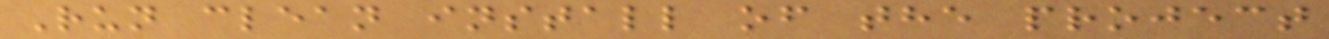Run clean install of the project
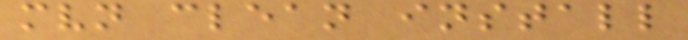mvn clean install
